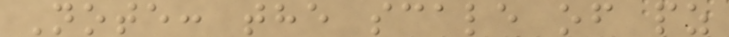Note: the scale of pz
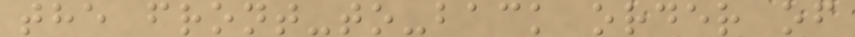the front-to-back order of
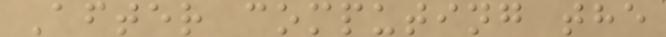After computing the
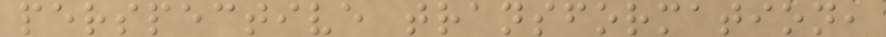perspective transformation,
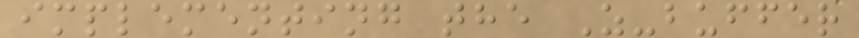implementing the Z-buffer
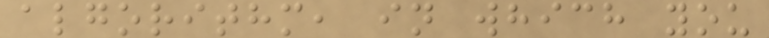algorithm, in which you
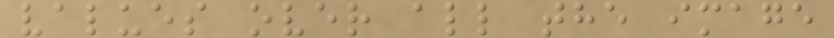values over all the image
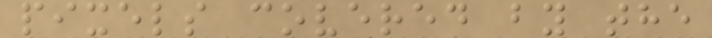pixels covered by the
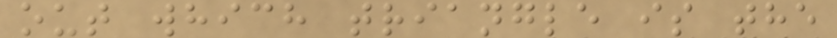out which triangle is the
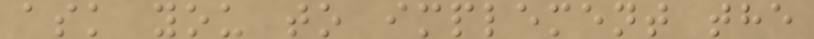ask you to implement the
